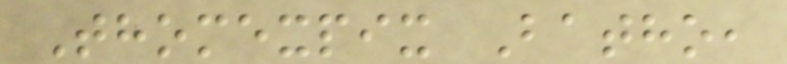Thomexpix Batho,
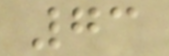73
